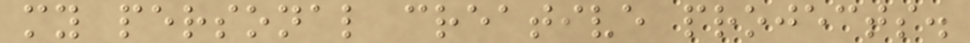my personal creative projects.
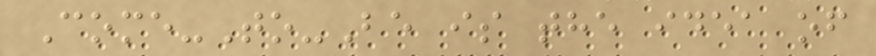Come-To-Be is the idea of
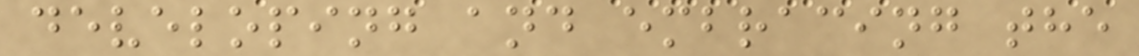developing and embracing the
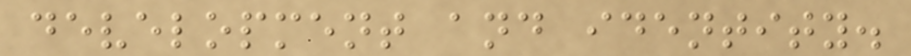development and identity.
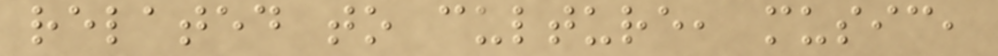related to culture, music,
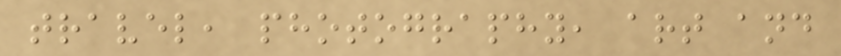travel, photography, art and
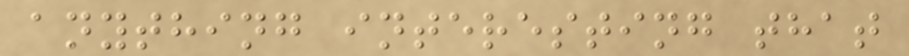anything interesting that
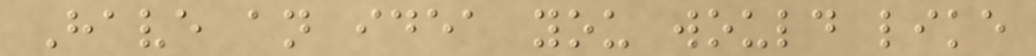Have an idea you would like
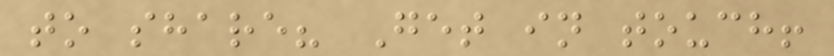to share? Get in touch!
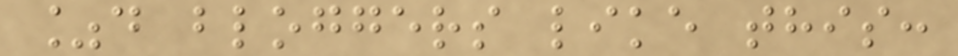%d bloggers like this:
